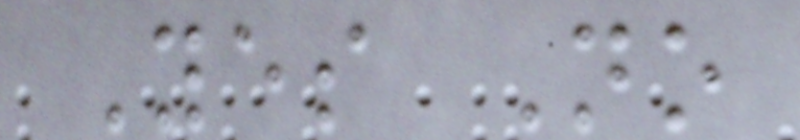Yes No
